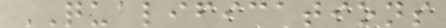QUALIFICATIONS
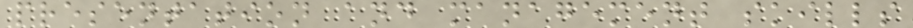presentation and management skills
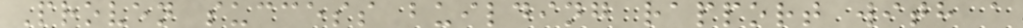Proven success building rapport with a
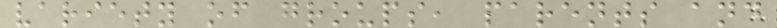variety of groups, parents and
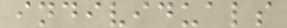individuals
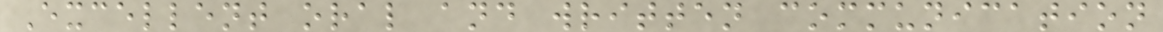Excellent oral and written communication
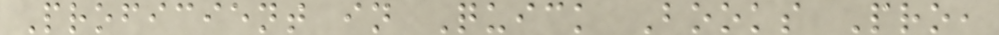Proficient in Quick Books Pro,
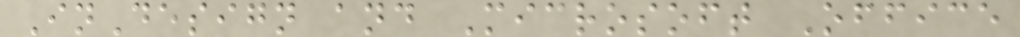InDesign and Microsoft Office
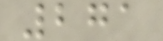271
